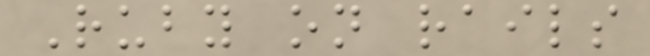Ruby on rails
